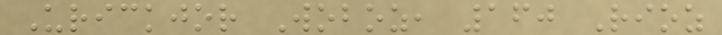Urickjor Woboz, 160 Rioz
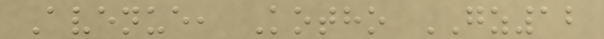Avenue, Kotho GZ12
